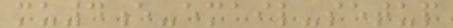mu4e-email-setup
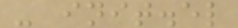- init.el
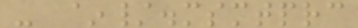- ~/.msmtprc
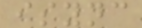isync
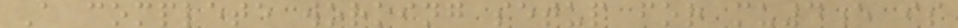A complete working setup for mu4e is
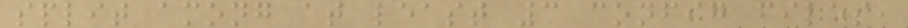split among at least 3 config files,
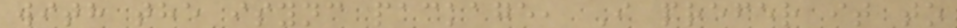with the isync package, I prefer it to
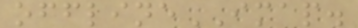offlineIMAP.
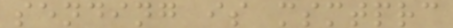sending is msmtprc
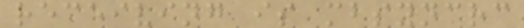receiving is mbsyncrc
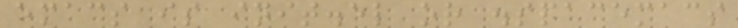emacs is init.el or .spacemacs
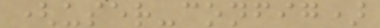(user-config)
